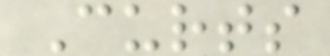Curts
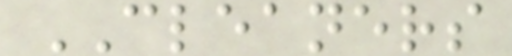CLEANERS
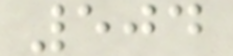504
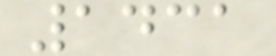1431
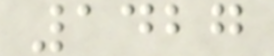1427
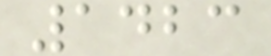1423
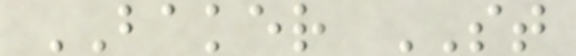BAKER ST
